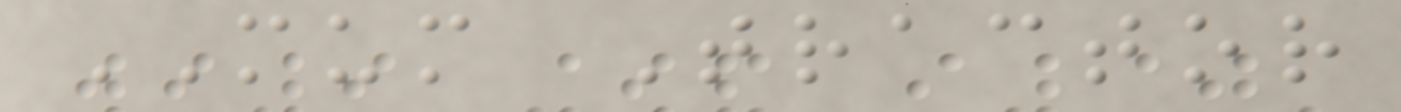MUM Tractor
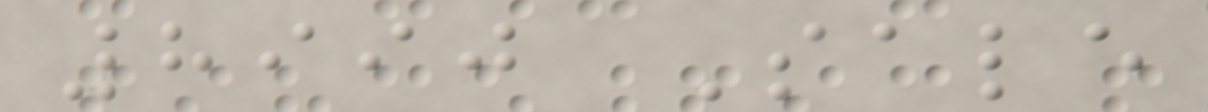8990 Sale
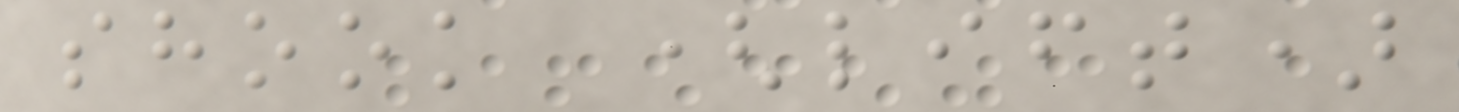shook (lift)
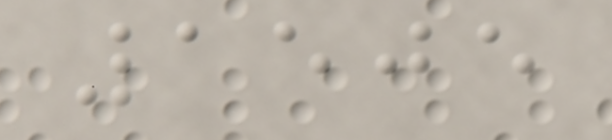1505
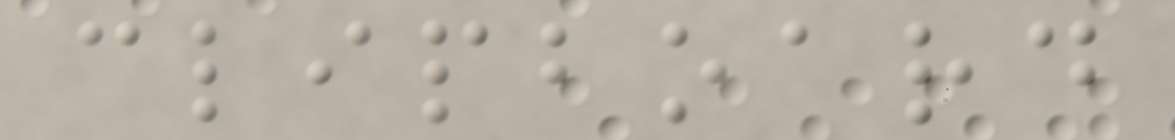clipboard
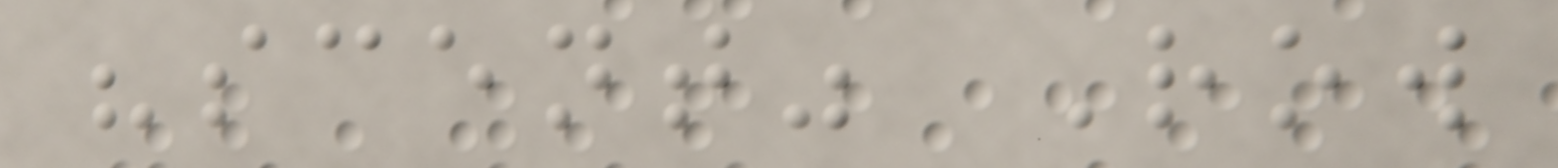"scent" Row
